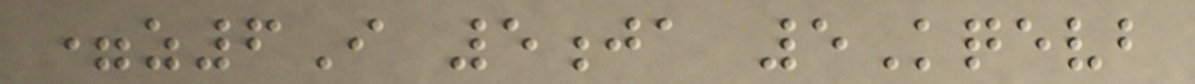=z6I 5ja 5Kqevb
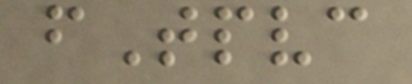fTpvc
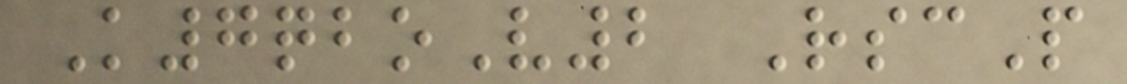K7qboV2 RscP
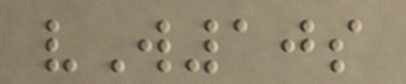vW10s
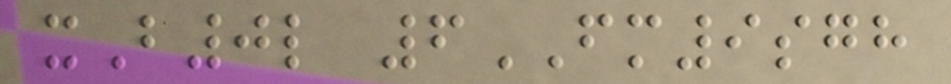xB0l 6FM9sgh
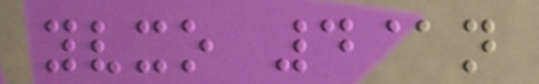yvxo 4@n
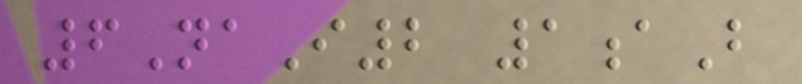6NaI2 1aB
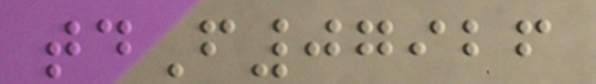tdF07926
